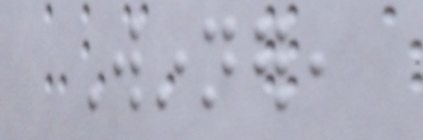Winner,
